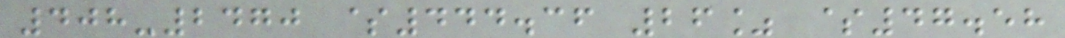408-2470 $444.36 26% $47.58
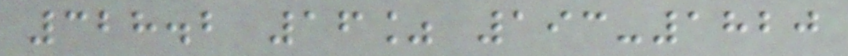328.2 16% 193-1820
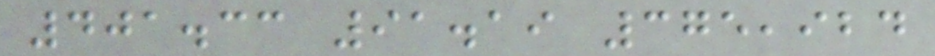401.33 91.19 375,924
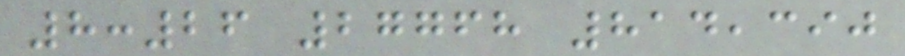8:26 27768 814,390
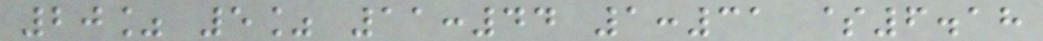20% 5% 11:44 1:31 $6.18
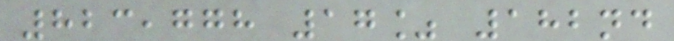823,778 17% 182nd
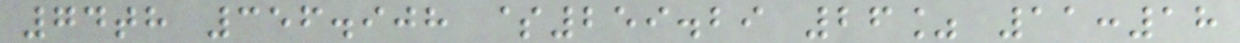74th 356.908 $259.29 26% 11:18
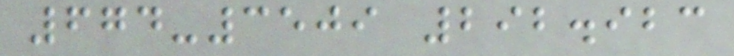674-3509 292.923
